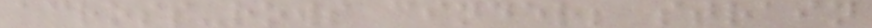across-rows cinder; strain
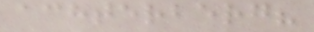achterberg?
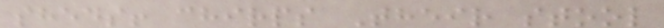sheds! chirps Their stool
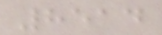8514
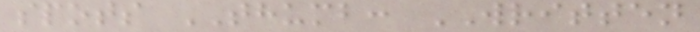spots THUMB: WRITTEN
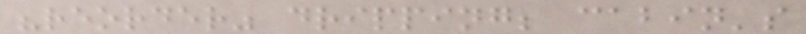"reorder" dripping; cabin's
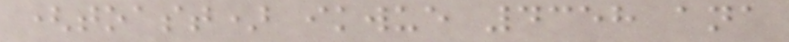(toast) ikwue 4358 ana
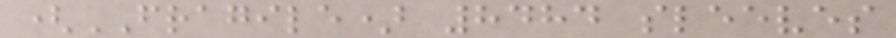(FRAGILE) 8484 sleeves
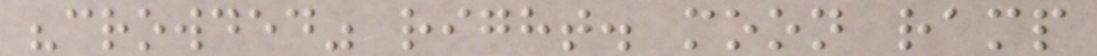"crowded" right. moon ramp
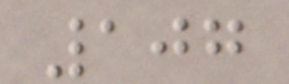107
